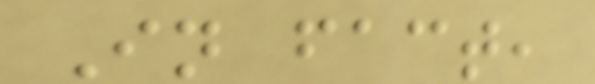In fact,
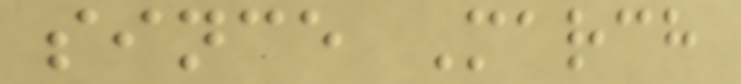since March
